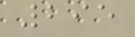295
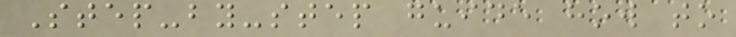Step-by-step guide how to
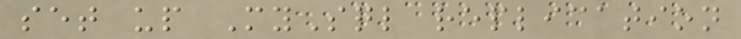set up MySql replication
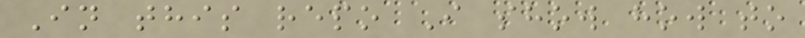In this repo I show how to
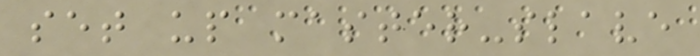set up master-slave
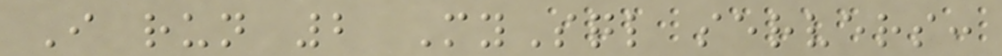I run 2 MySql servers:
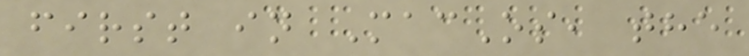first in MacOs, the
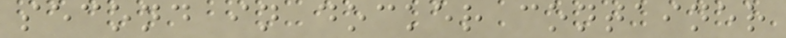second in docker container
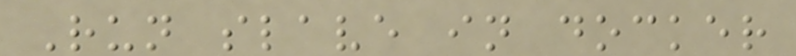Run slave in docker
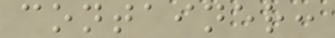container:
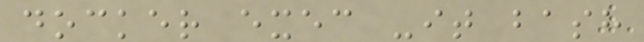docker exec -it bash
